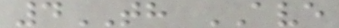4TH AVE
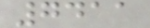7411
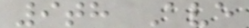9th Ave
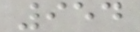954
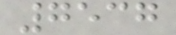7537
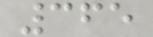365
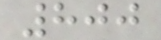800
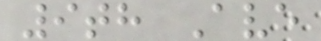9th Ave
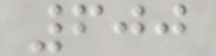600
